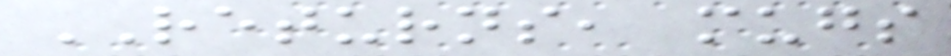RETURNS, mugs
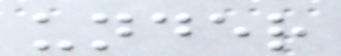under
